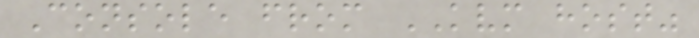Console from KVM host"
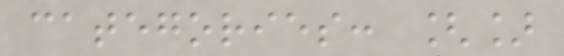categories: []
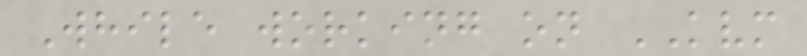While working on KVM
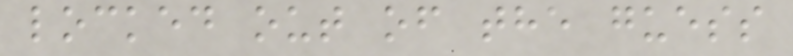locked out of the guess
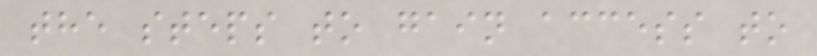the steps to gain access to
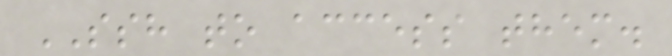SSH to access them.
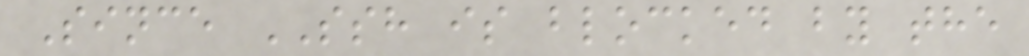Since SSH is blocked by the
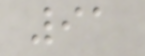91
